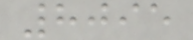8095
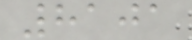8101
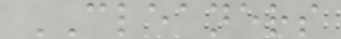CLEANERS
